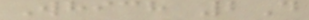Which 2D
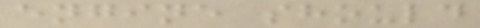engine should
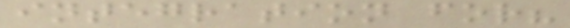integration for?
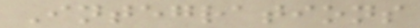Integrations
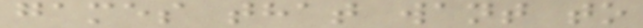games that want to
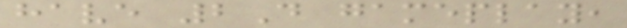have 2D gameplay,
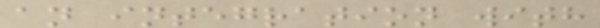an integration with
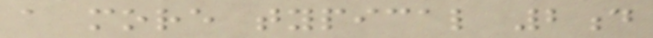a more typical 2d
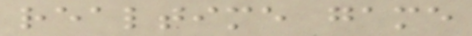realtime game
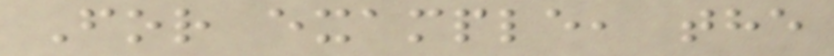For example, the
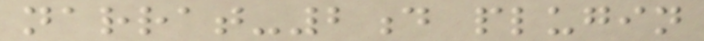narrat-2d plugin
